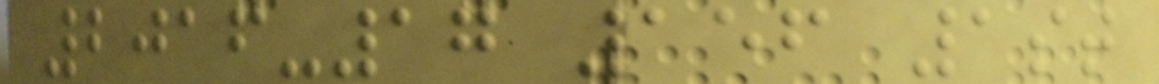2016-17 156 1st
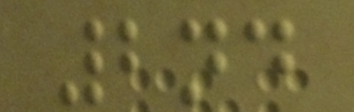2nd
